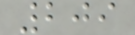209
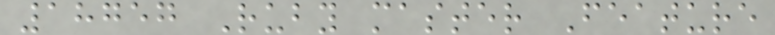18757 Ruby master Feature
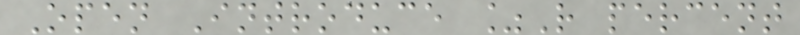Open Introduce %R percent
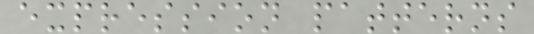expression patterns
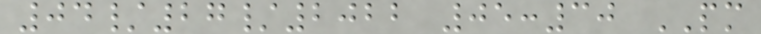04/27/2022 05:30 PM
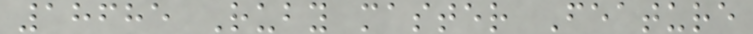18685 Ruby master Feature
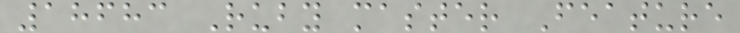18683 Ruby master Feature
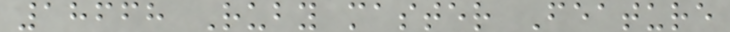18668 Ruby master Feature
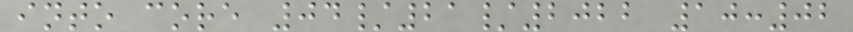into core 04/21/2022 10:02
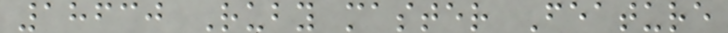18630 Ruby master Feature
